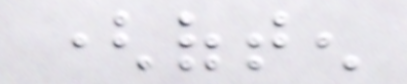(often
